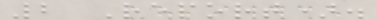2 Report).
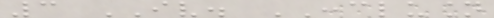3 IV. CONCLUSION
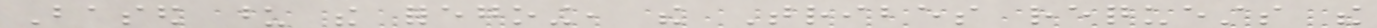Based upon the foregoing, the Tribes requests the
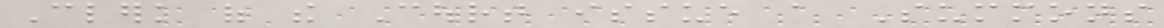Clerk of the Court issue a Summons
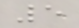5
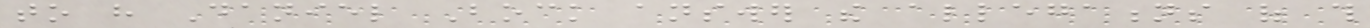to have Daniel Bock answer the allegations of this
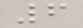6
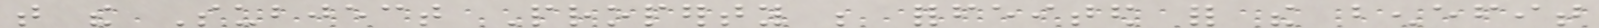that the Subject Property be forfeited for the benefit
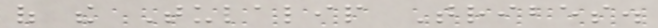of the Tulalip Tribes.
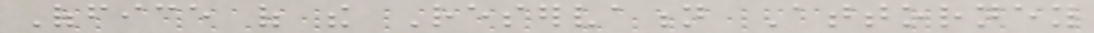Office of the Reservation Attorney
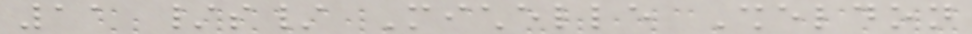11 /s/ Michelle Sheldon
